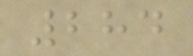284
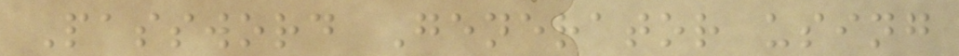Password Generator using
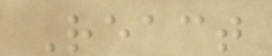React
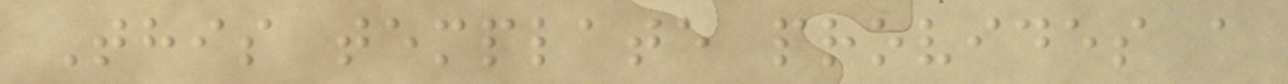This template provides a
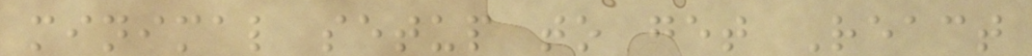minimal setup to get React
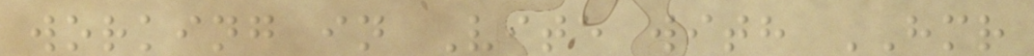working in Vite with HMR
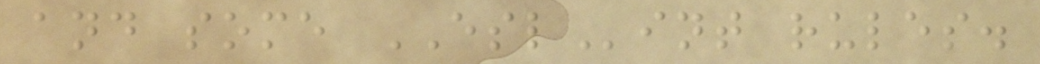and some ESLint rules.
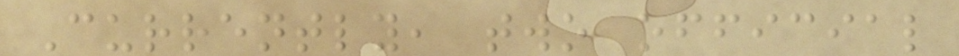Currently, two official
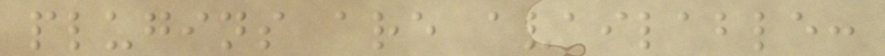plugins are available:
